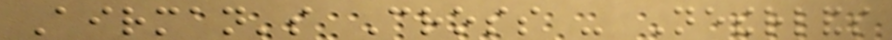Airman's Cross - Netherlands
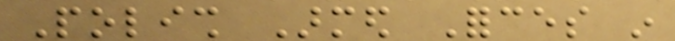Polish Armed Forces in
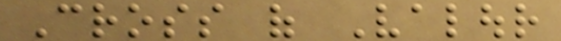Cross of Valour
